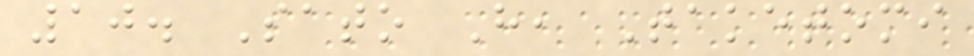10. Sato H, Taketomi
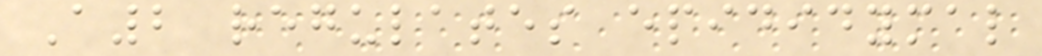A2 regulates epididymal
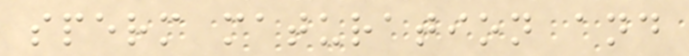sperm maturation and
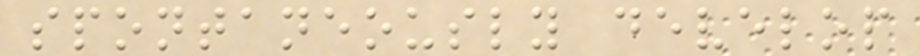spontaneously develop
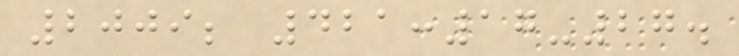2009; 421:17-27.
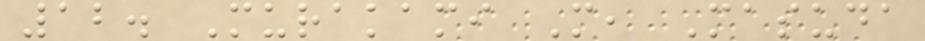12. Murakami M, Masuda
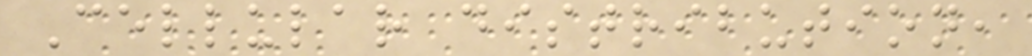Cellular distribution,
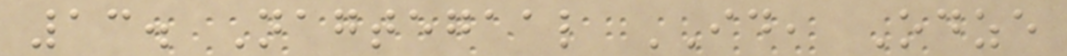13. Nagtegaal ID, Odze
